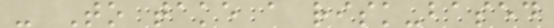- To take a risk-based
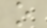o
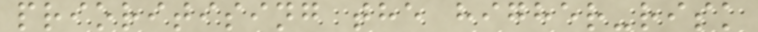prioritising the higher-risk
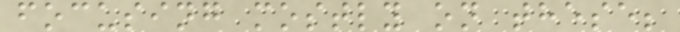focusing mostly on these;
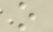o
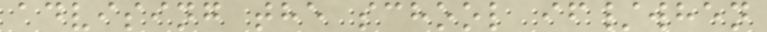advising the school if/when
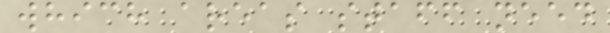which areas staff need
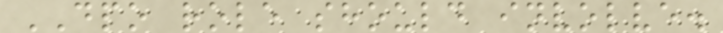DPO role should involve.
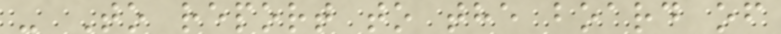- To report to the board of
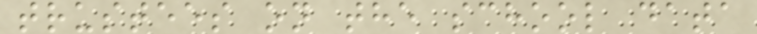trustees on the school data
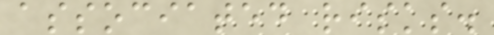associated risks.
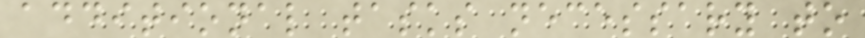additional tasks necessary to
